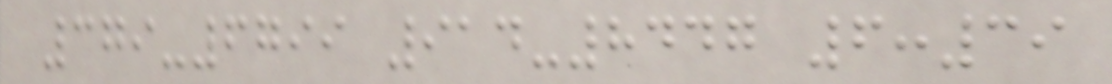379-6799 914-8447 6:39
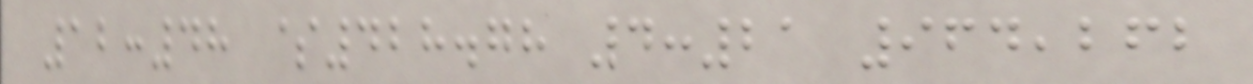12:48 $428.78 4:21 964,262
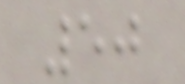50
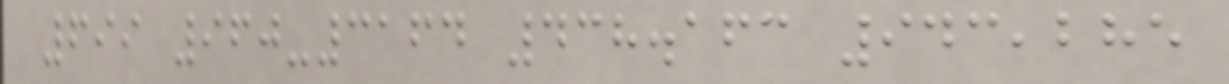699 960-3164 438.163 943,285
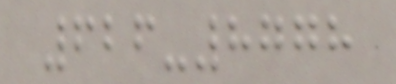626-8778
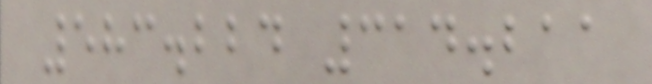583.224 314.211
